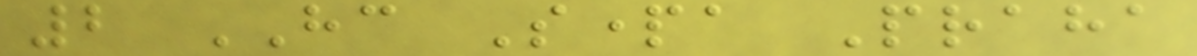2 HC Sparta Praha
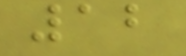12
